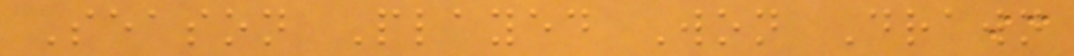Season Played Won Drawn
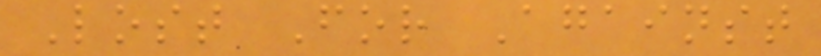Lost For Against
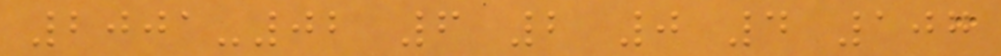2001-02 6 2 0 4 107
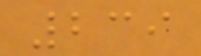239
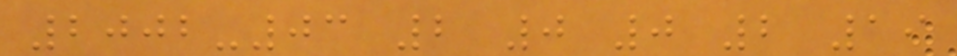2002-03 2 0 0 2 19
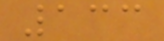133
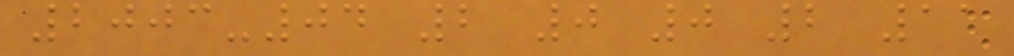2003-04 2 0 0 2 11
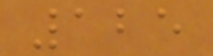125
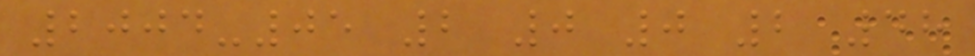2004-05 2 0 0 2 48
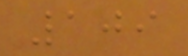109
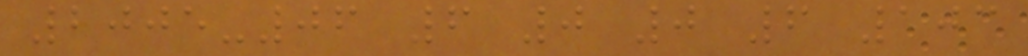2005-06 6 0 0 6 103
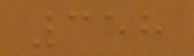358
